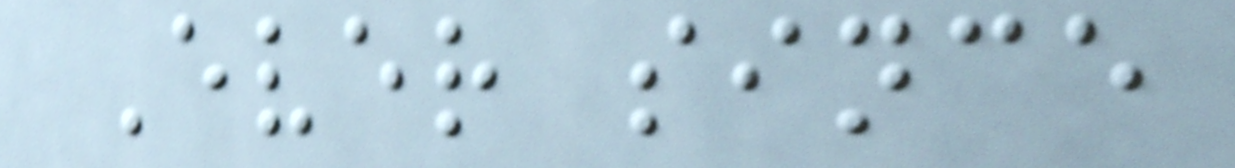Ever since
